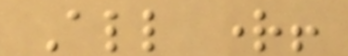All right!
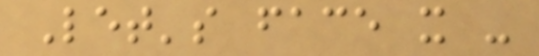Let's face it -
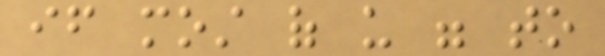if most of us were to
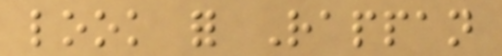look for Rappan
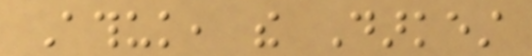Athuk, the Darkest
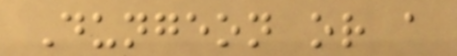Dungeon or a
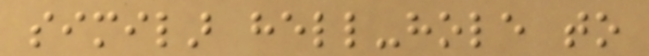similar hell-hole to
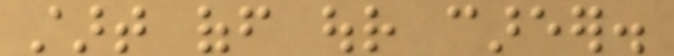start off our career.
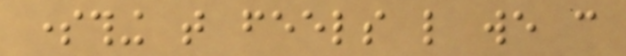something that feels like we can
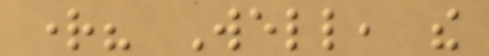right? Well, the
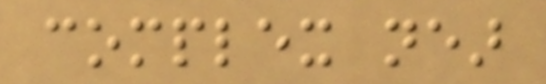complex near
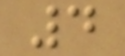4
